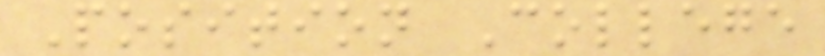Position College
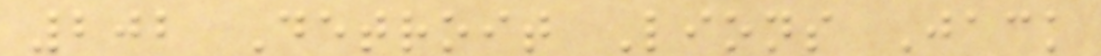202 Detroit Lions Jack
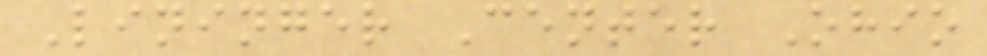Lininger Center Ohio
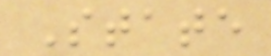State
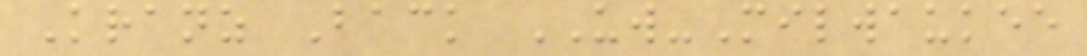Kranz Back UW-Milwaukee
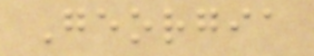Georgia
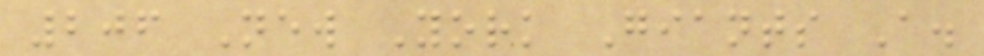206 New York Giants A.
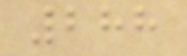288
